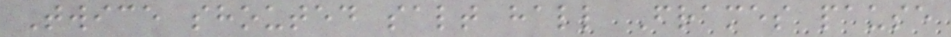Twice shouted salt hall Frames pause
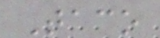Taco
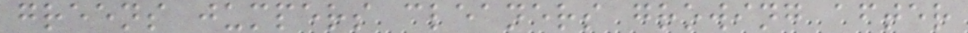greens jumpers cleaners growing after
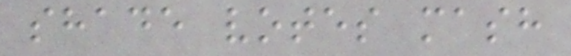shade votes mash
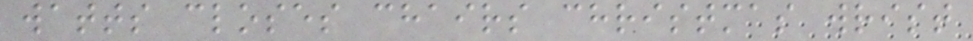watts closes chairs christmas wrist
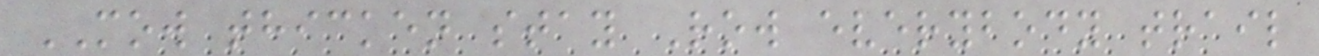MOW thicken stay Row everybody trail
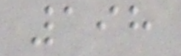198
